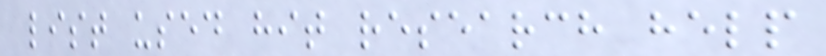list used hit research help
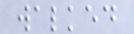walked
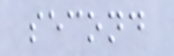second
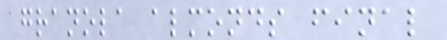granola almonds final
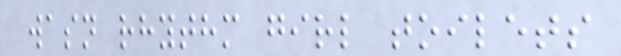wasn rhythm girl toilets
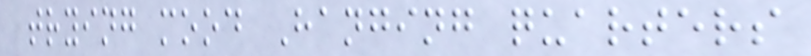trying mood Hanging quarters
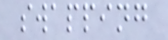swapping
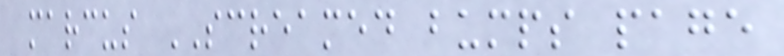marcus SCREAMED bumps page
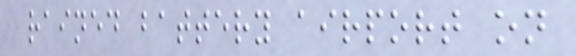rained battery airport on
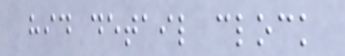hid detail clock
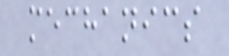mechanics
